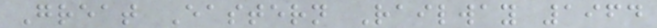Great Eastern Railway 1964
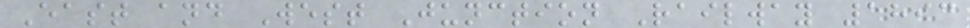East and West Junction Railway 1893
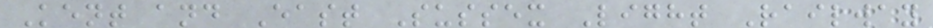Kent and East Sussex Light Railway
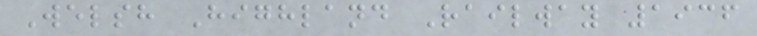Welsh Highland Railway 1936
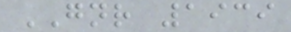GNR 1939
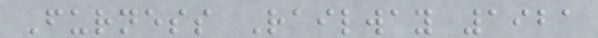Furness Railway 1921
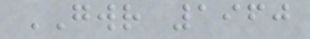GWR 1960
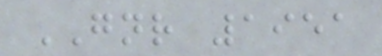GNR 1951
